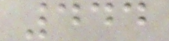444
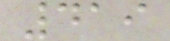419
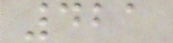421
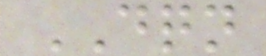DQN
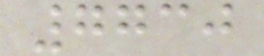7730
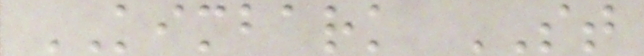KIMBARK ST
